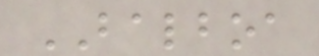BALBOA
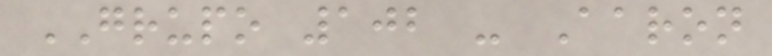GRUPO 102 - Aaron
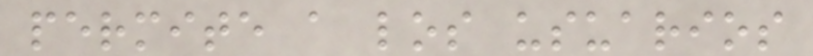permite a los usuarios
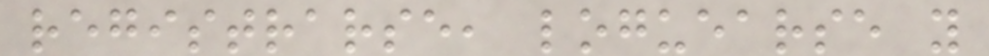registrarse, loguearse y
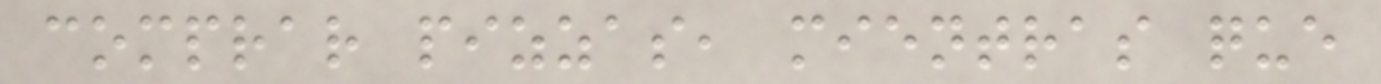comprar pizzas, mientras que
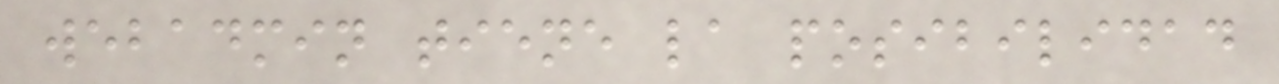webadmin tiene la posibilidad
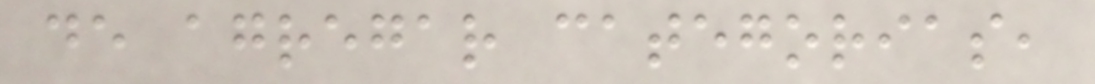de agregar categorias,
